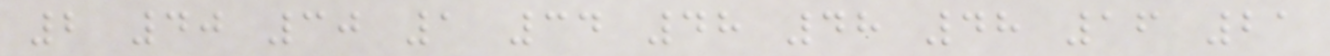2 40 30 1 34 48 48 48 16 21
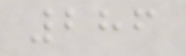286
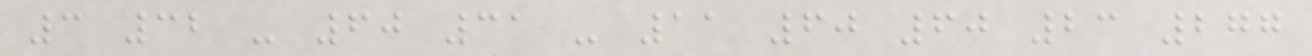3 32 - 60 31 - 11 60 60 23 277
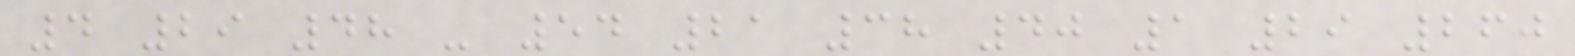4 29 48 - 54 21 38 40 1 29 260
